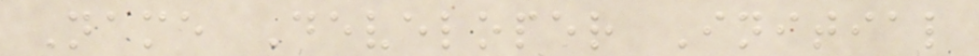Name Developer Initial
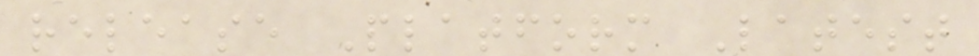release Platform Latest
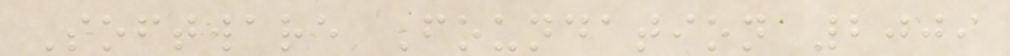Software Foundation 2009
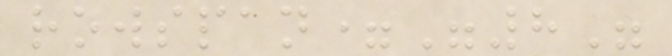rowspan="8"
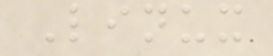Linux
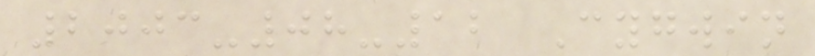2003-08-12 Cygwin
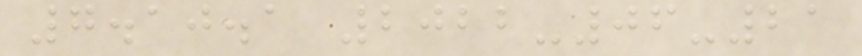7.10.1 2022-06-21
